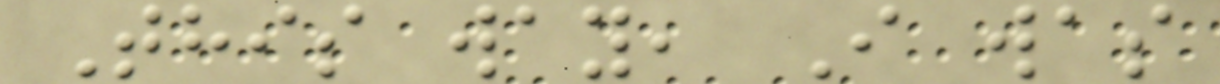This way, I was
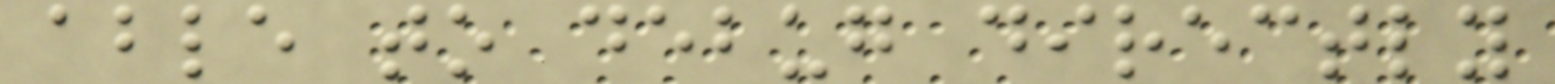able to debug directly
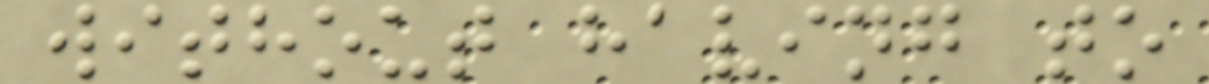without having to
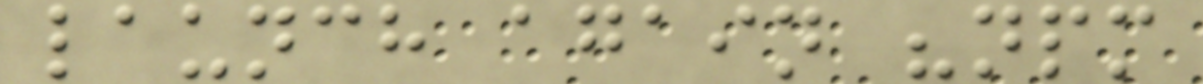launch again "npm
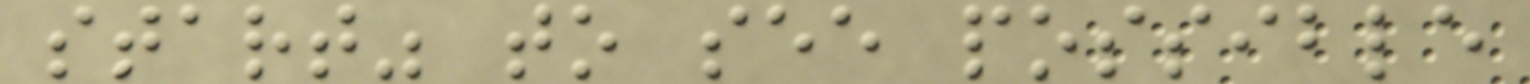start" to see possible
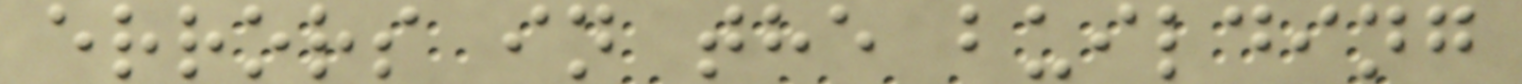errors in the building
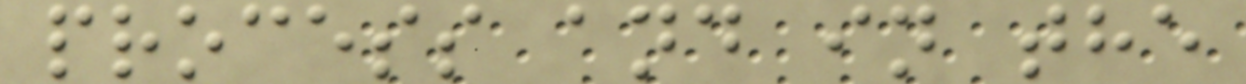process and in the
